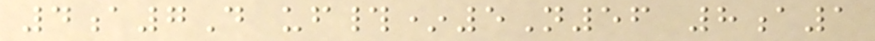4a7D uf#*5N56 8a1
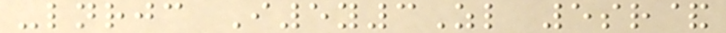-lnrjc I5y3Zl 5sr&
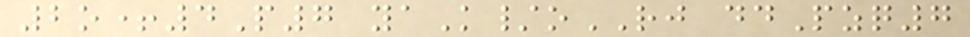2o+4P7 yaK/oRJ ddPzq7
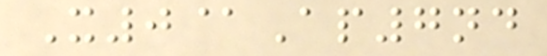X0@Ap7nd
